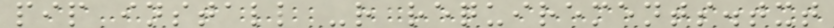pip install -r requirements.txt
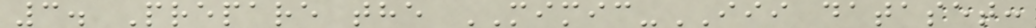3. Prepare the MIMIC-III dataset:
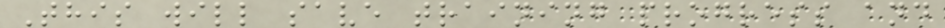This will save training progress and
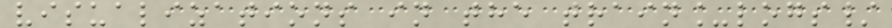visualizations in the train_logs/
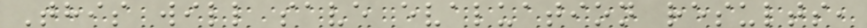This will save evaluation results,
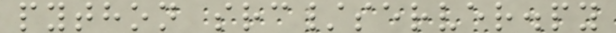python src/server.py
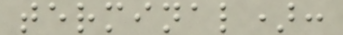terminal):
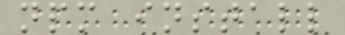npm install
